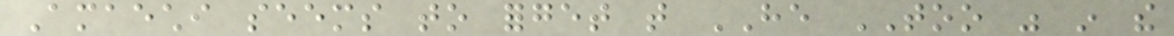Amaechi seems to forget that HE TOO was in the
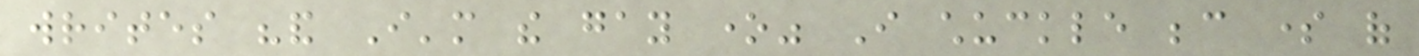writes "and I'm the gay one" I chuckle because some of
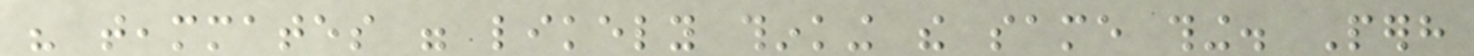his teammates were likely thinking the same thing. Perhaps
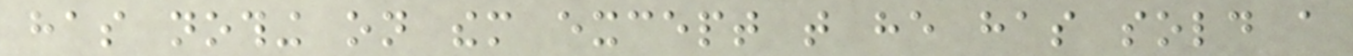has nothing on them except that he has sold a
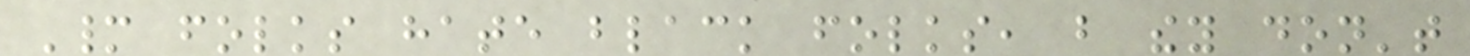Many folks hate black folks, but they don't
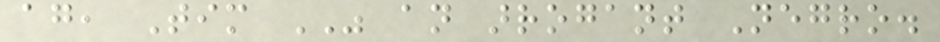again, Tim WAS an arrogant Negro.
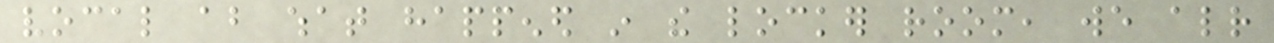vocal about what happened in the locker room, we already
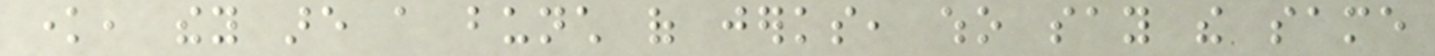know, they are a bunch of jerks, who say the same
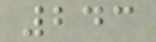243
